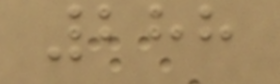288
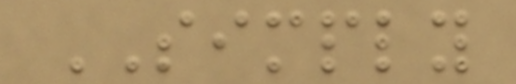SIMPLY
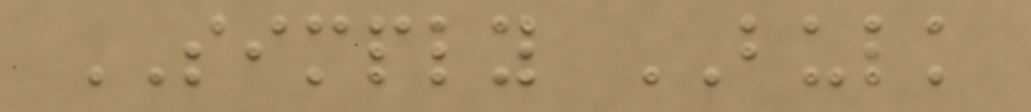SIMPLY BULK
